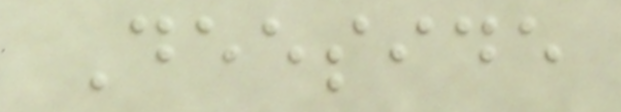Deeside
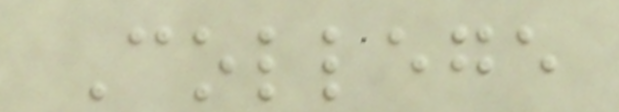College
